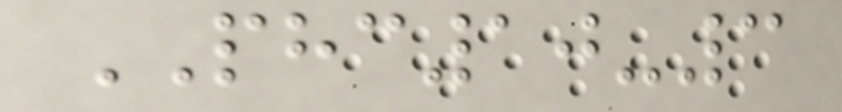PHC10-3
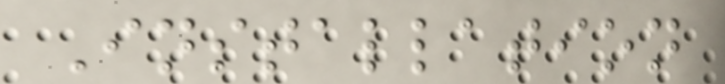Installation
